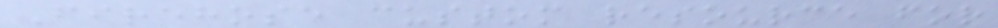Firehose custom resource for
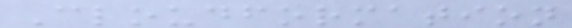Cloudformation
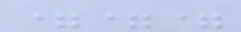===
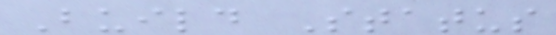Build Status
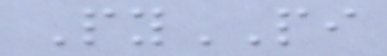PyPI
